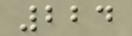224
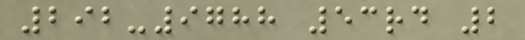292-9788 53rd 2
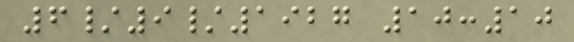6/9/1927 10:10
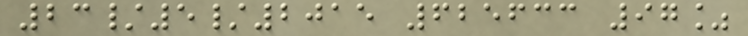23/5/2015 625633 97%
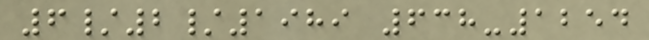6/2/1989 638-1254
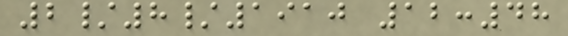2/8/1910 12:48
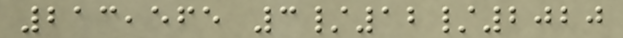213,565 3/12/2020
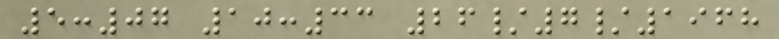5:07 10:33 26/7/1968
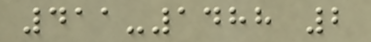411-1488 2
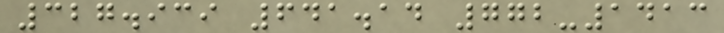327.939 641.14 772-1413
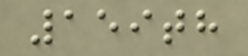159th
